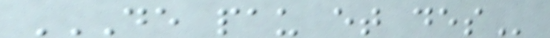DE PAU ET DES
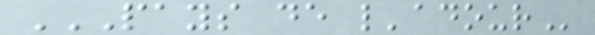PAYS DE L'ADOUR
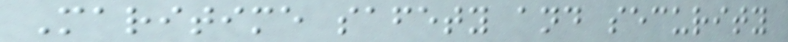Maritime safety and security
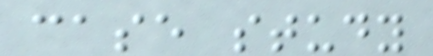case study
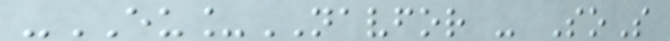-EU_NAVFOR - SoS
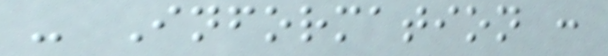- Information :
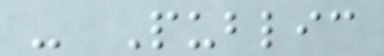- Public
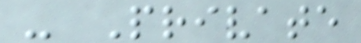- Private
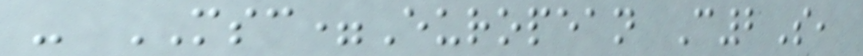- MSC=European C2S,
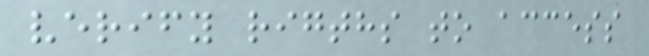verify rigths to access
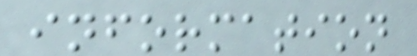information
